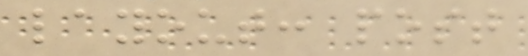layout: post
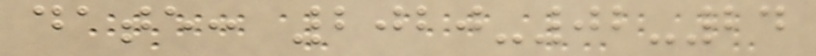date: 2020-02-24
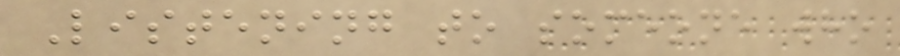Listening to someone who
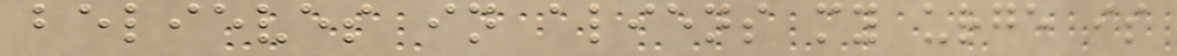believes in aliens my urge is
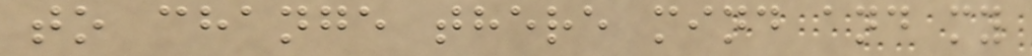to change there mind and my
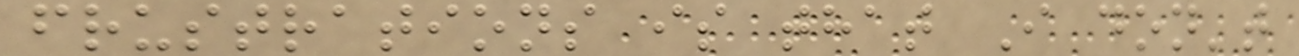frustrations is that I don't
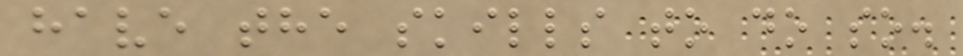have the skills to do so.
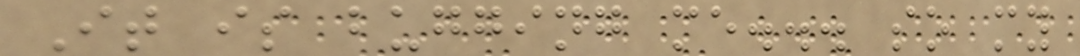It is bugging me... so my
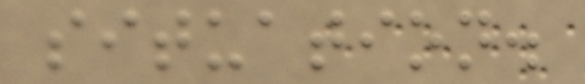situation.
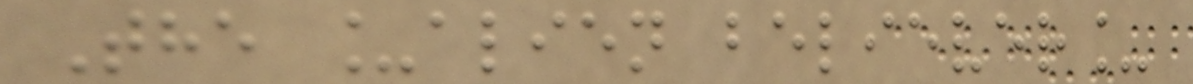The _alien believer_
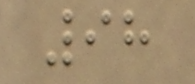98
